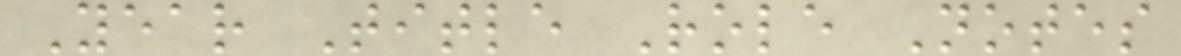Year Title Role Notes
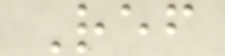Ref
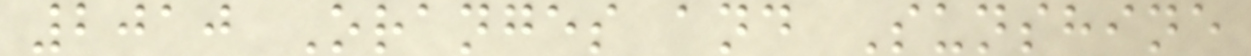2010 Oranges and Sunshine
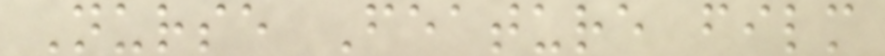Nurse Feature film
